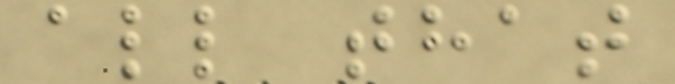all that
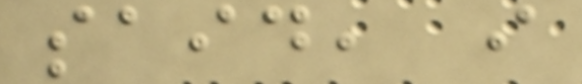said, i
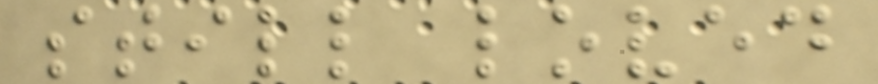still loved
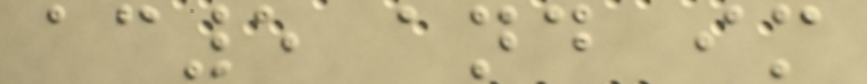ac5 and im
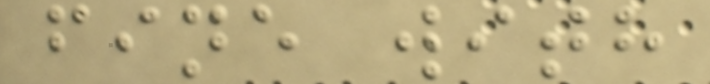fine with
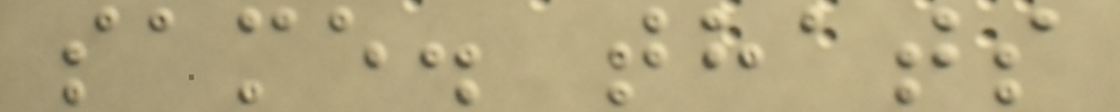same. thats
